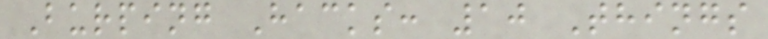Burping Hacks: 10 Things
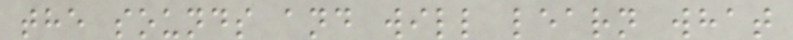the sounds and will learn what
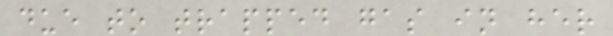due to trapped gas in her
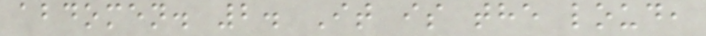abdomen. 2. It is the loud,
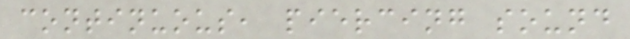continuous, piercing sound
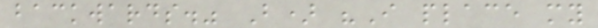backwards." B) "I place my
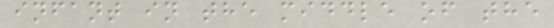infant in the middle of the
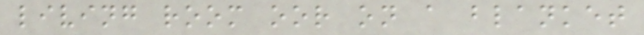living room oor on a blanket
